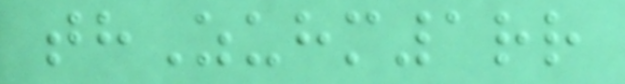thZuhm1rr
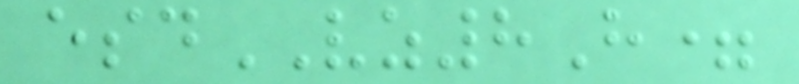esdVZ8H=
